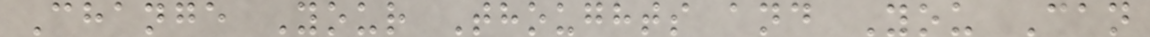Change Your Thoughts and You Can
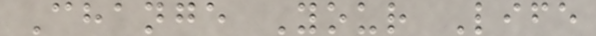Change Your Life
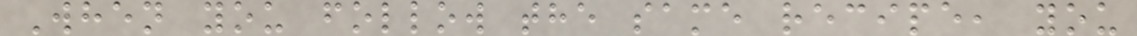When you follow the same recipe, you
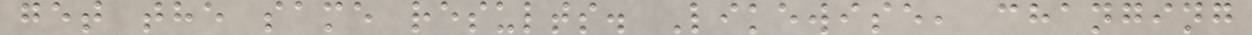get the same results. Likewise, changing
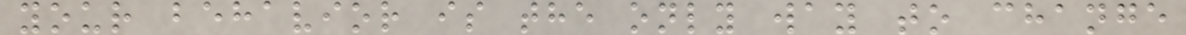your behavior is the only way to change
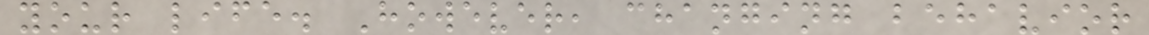your life. However, changing behavior
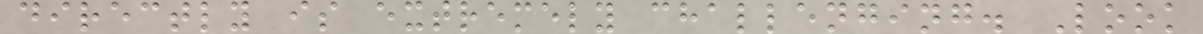directly is extremely challenging. Look
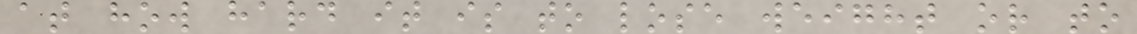at how hard it is to lose weight or to
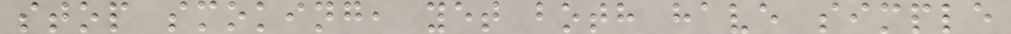stop smoking, yet both have simple
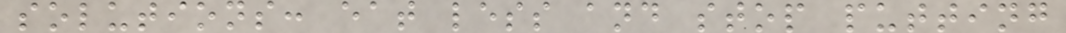solutions: eat less and stop putting
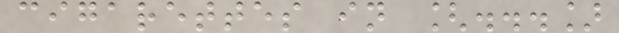cigarettes in [...]
